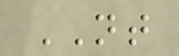NT
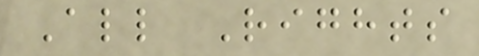All Rights
